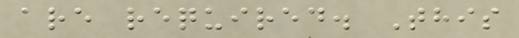are required. This
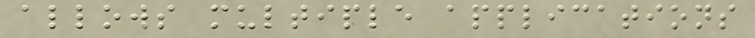allows multiple applications
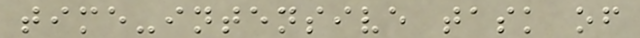time-intensive task of
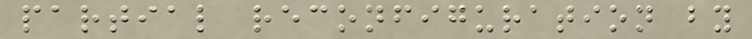partial reconfiguration by
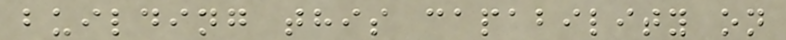building this capability on
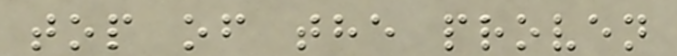top of the proven
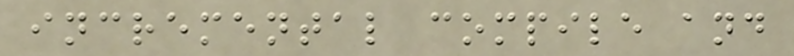incremental compile and
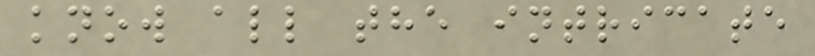know all the intricate
